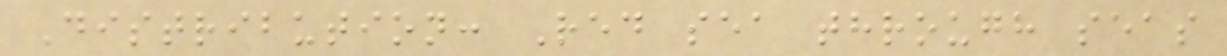Distribution: Red sea through seas
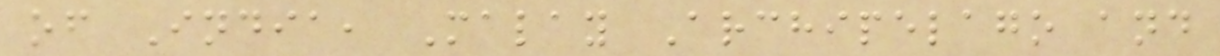of India, Malay Archipelago and
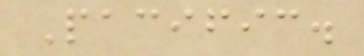Pacific.
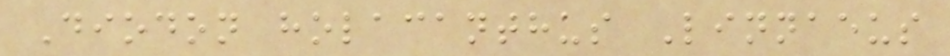Diodon holacanthus Linnaeus
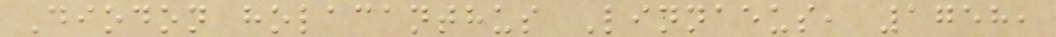Diodon holacanthus Linnaeus, 1758,
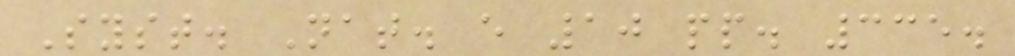Syst. Nat. e 10 pp. 335.
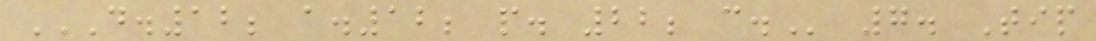D.12; A.12; P. 22; C. 7. Tip
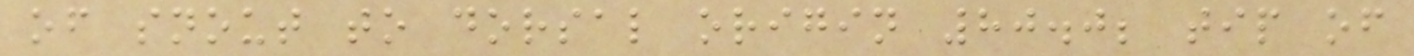of snout to dorsal origin 80.0; tip of
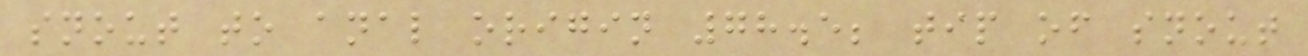snout to anal origin 78.5; tip of snout
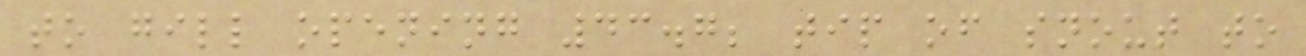to gill opening 43.7; tip of snout to
